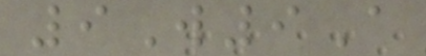9W9A
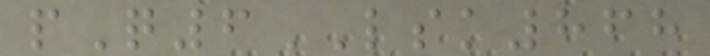pQ6LSK868
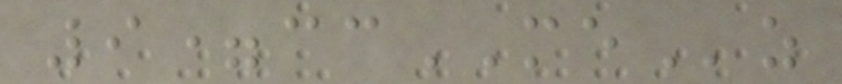9=ccMEz
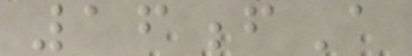16fA
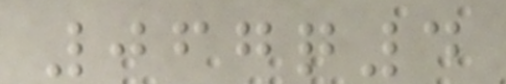067q4
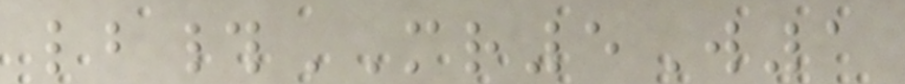lb#MR5W1
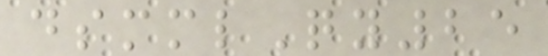dsmmlQy25
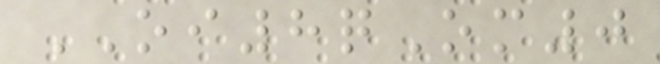OI8qOm0
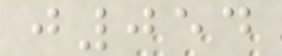j054
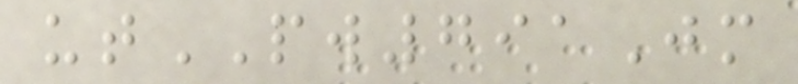utPW791Jm
